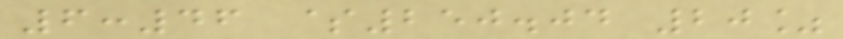6:46 $250.04 20%
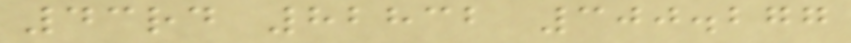43rd 82832 300.277
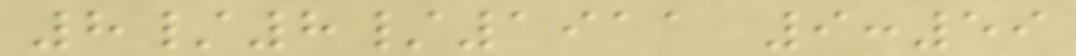8/8/1911 9:59
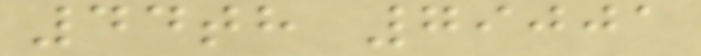44th 79001
